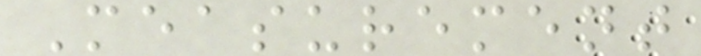Measurement
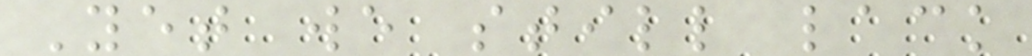Yet we still lack
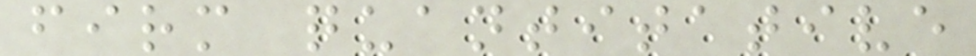firm quantitative
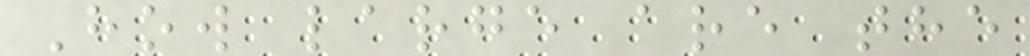How large are the
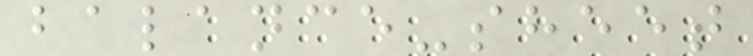balance-sheet
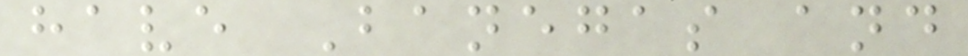have Banegas and
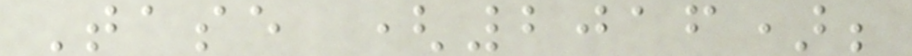Tase (2016);
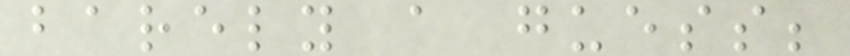barely a guess;
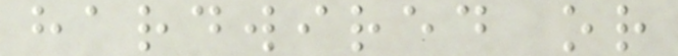hardwired or
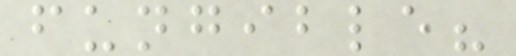fungible?
